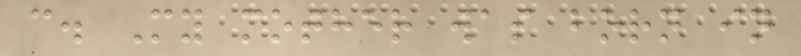c. My mother was born in
